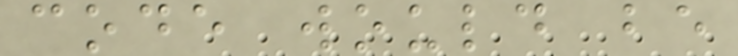code would be
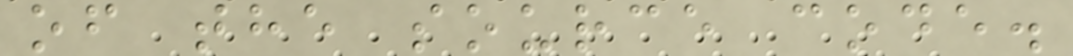of the source code.
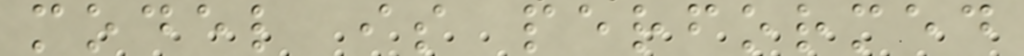model is performed
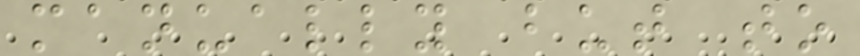manually but to
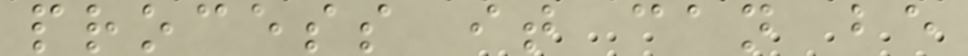process it can be
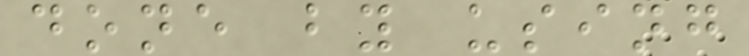done by using
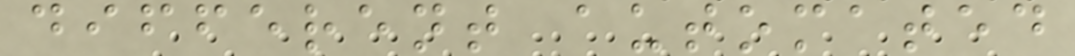different automated
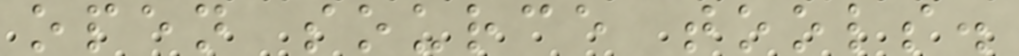open source tools.
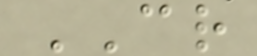CR
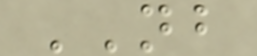NB
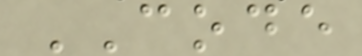CODE
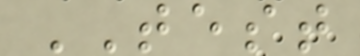TEST
